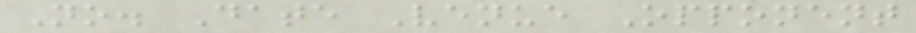No. Date Venue Opponent
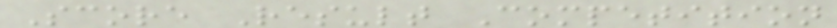Score Result Competition
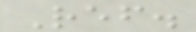Ref.
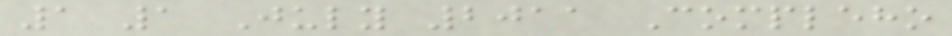1 1 July 2011 Compleho
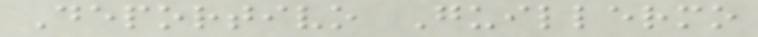Deportivo Guillermo
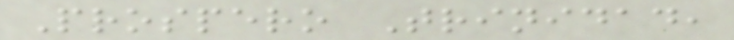Prospero Trinidad,
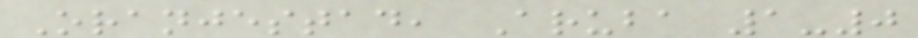Oranjestad, Aruba 1-0
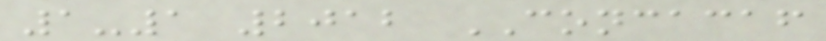1-1 2012 CONCACAF
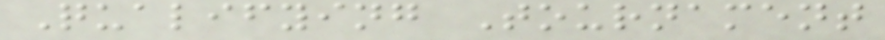Qualifying Tournament
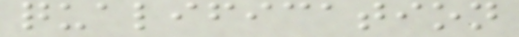qualification
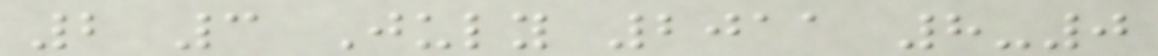2 3 July 2011 8-0
